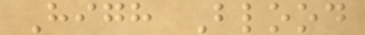High Blood
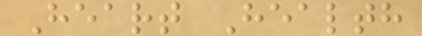Heart Health
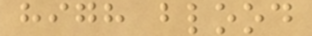high blood
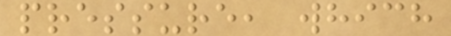pressure, which
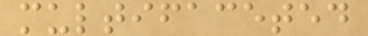multifaceted
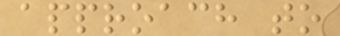approach to
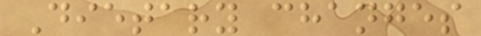Dietary changes
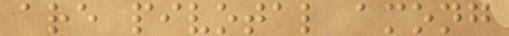are pivotal among
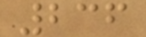236
